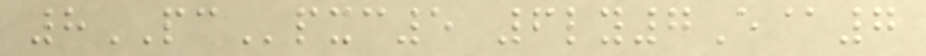8PCpxc5 6ly7E@7
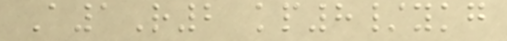A1R2 kp8/ykg
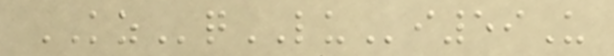KZqLUi59U
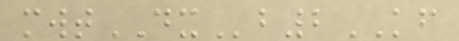mwtDXb2KF
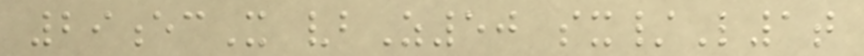29ecX vbZ50 sx/L1t
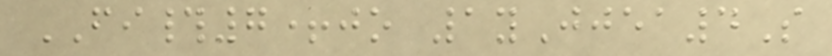FI#7+jo 1yJjea4S
